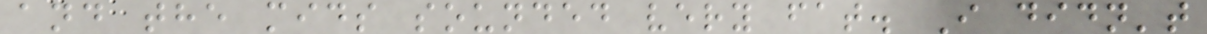and the mids sounded very fat. I didn't
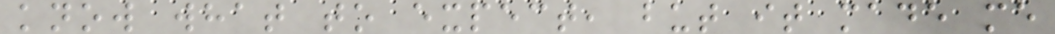know what to expect, but it made me
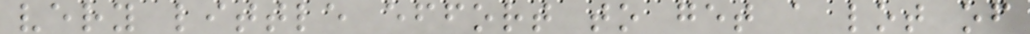very little effort to get a lot of
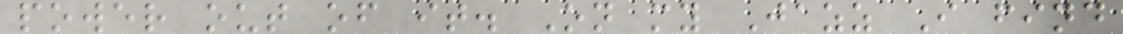power out of it. On my Jazz I find
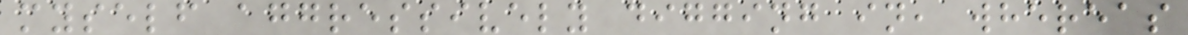myself aggressively digging in, whereas
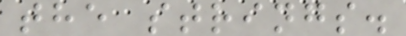the strings.
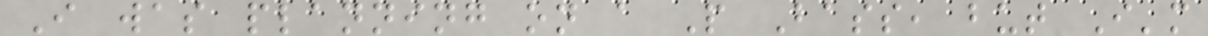I was planning on a P Bass, but I'm
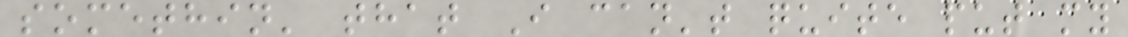somethin' that I can't quite put my
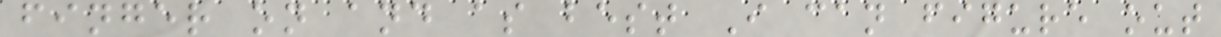finger on and as best I can figure out
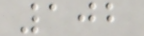102
